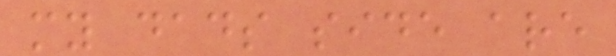my dads side are
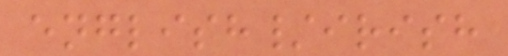english/irish
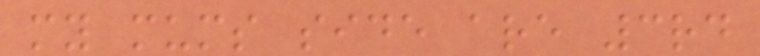my mums side are 3rd
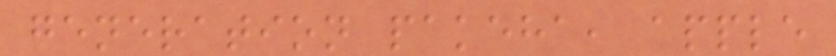generation pakeha, apple
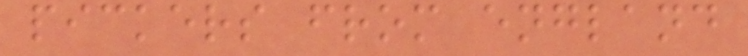pickers from england
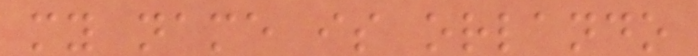my name is orlando
